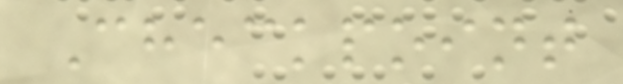Checkpoint
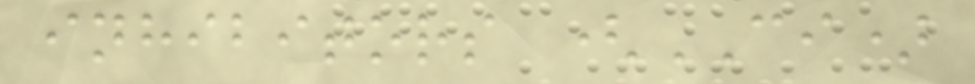inhibitors (CI)
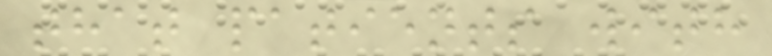that patients with
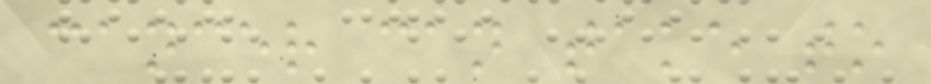cancer can take to
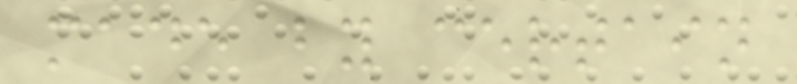made by certain
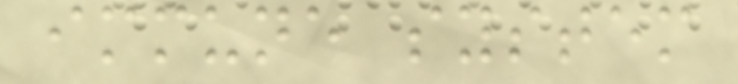immune system
